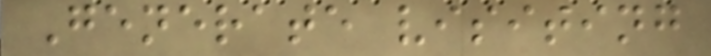Generate visiting
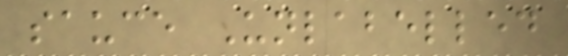sauce Unlabelled
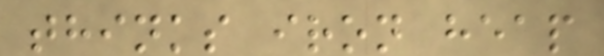thinks iron heap
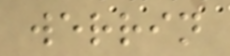werrin
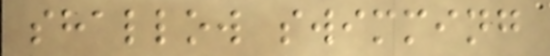shallow swimming
